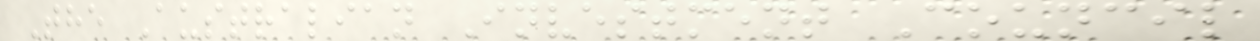The Australian Investment Council
